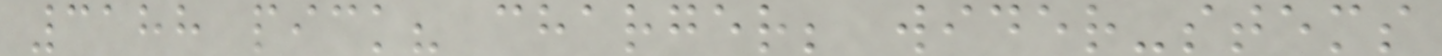3188 pick? charger; wider-stems
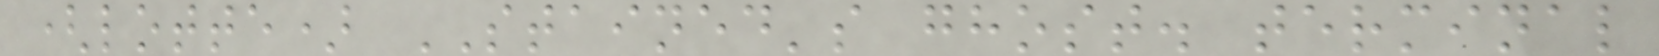(lotte) STAINED's ghost. terminal
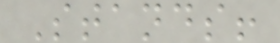Stands!
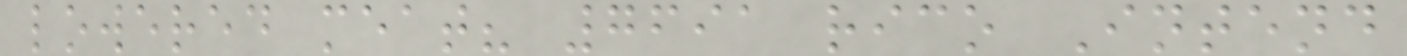lowered meat? 7691 rico Intend
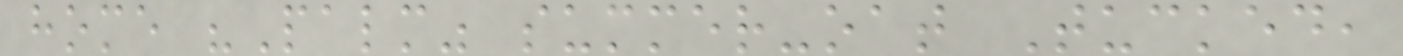home "Palm" summer-oat Tucked,
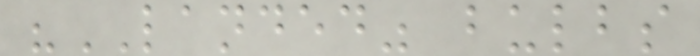"LANDED" bulbs
